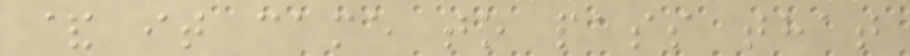& it came to pass that
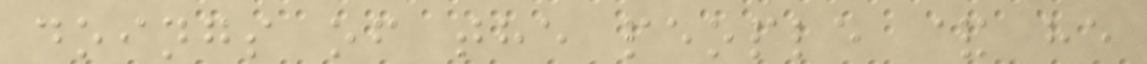doings of the people & he
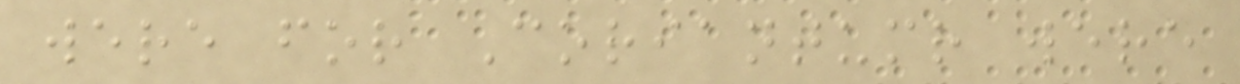were for Coriantumr were
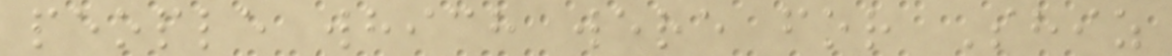people which were for Shiz
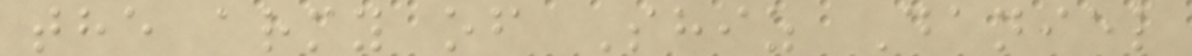the army of Shiz Daniel
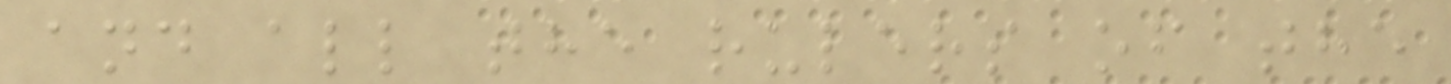and all the rulers of the
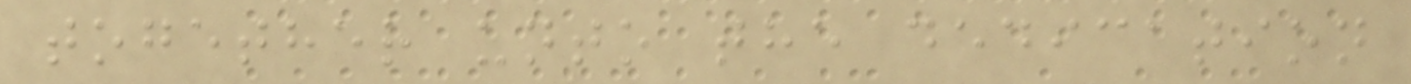together unto the dedication
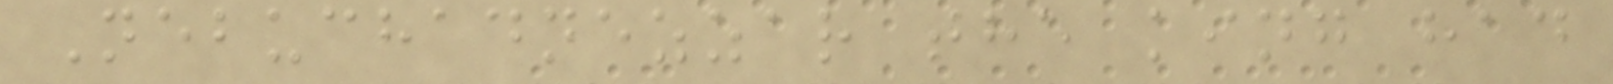Nebuchadnezzar the king had
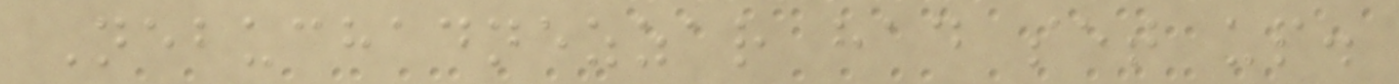Nebuchadnezzar had set up.
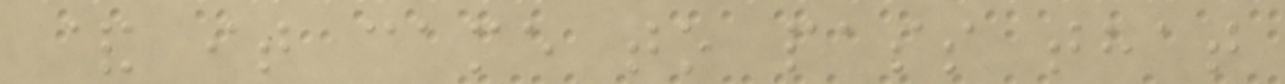& it came to pass that
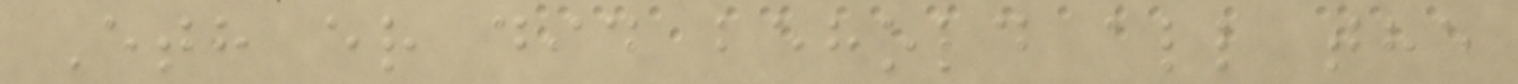Eth er did behold all the
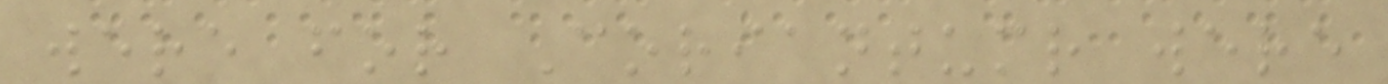were for Coriantumr were
